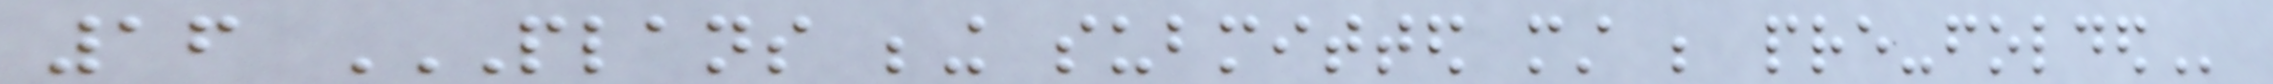16 PLANS BEING SUBMITTED MUST BE PRE-FOLDED
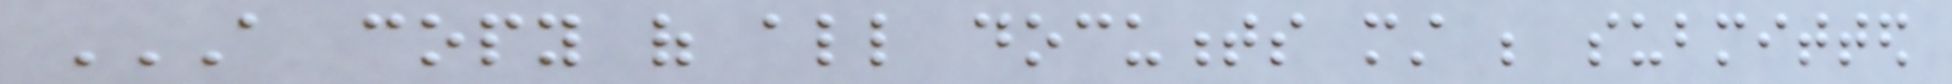A COPY OF ALL DOCUMENTS MUST BE SUBMITTED
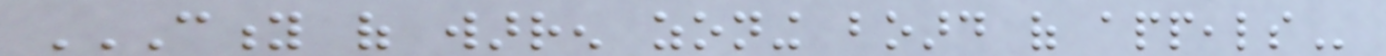CITY OF WARREN ZONING BOARD OF APPEALS
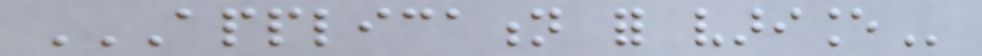APPLICATION FOR VARIANCE
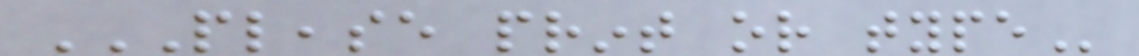PLEASE PRINT OR TYPE
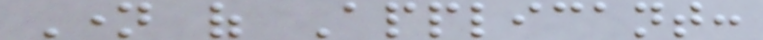Name of Applicant:
